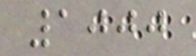1000
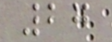27
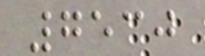7530
